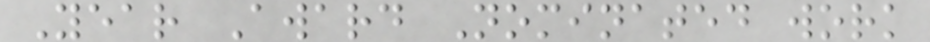Year Award Nominated work
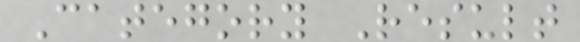Category Result
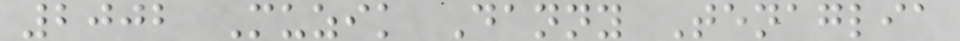2002 Muzik Danny Tenaglia
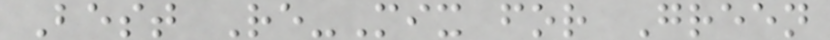Best Re-Mix for Green
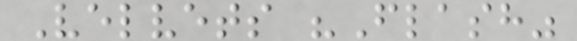Velvets "Flash"
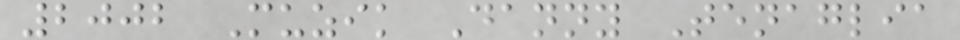2002 Muzik Danny Tenaglia
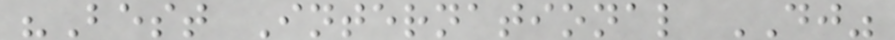"Best International DJ"
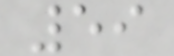59
